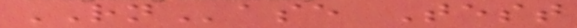RNase Test
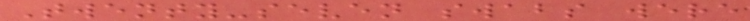Twenty-seven swabs were
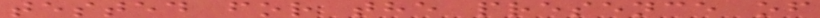tested for the presence of
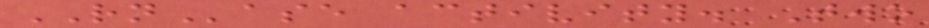RNase activity. Two
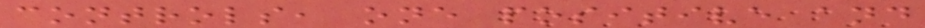controls, one positive and
